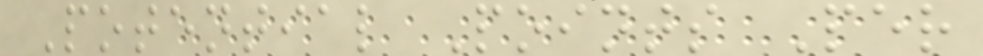Potential Points Per
